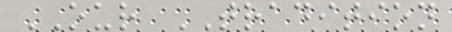OUR TRADITION
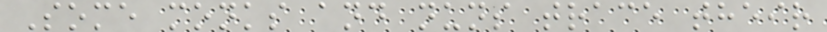Some monks and nuns trace their
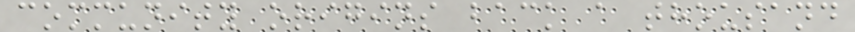community origins back a thousand
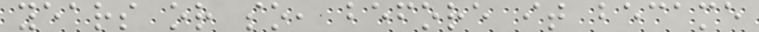years or so, before it became
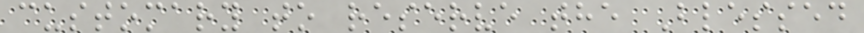customary to reserve the Blessed
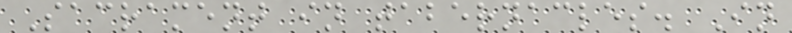Sacrament in tabernacles. In
